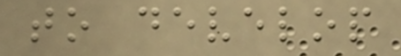to develop
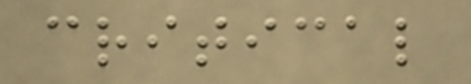critical
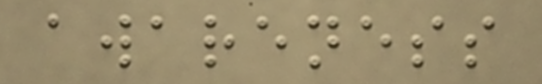awareness
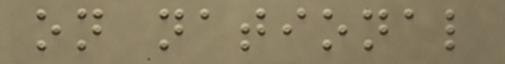on national
